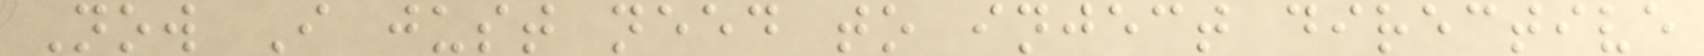Now I just need to inject directive
